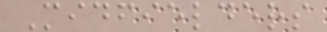Midfielders
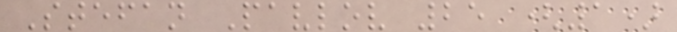Stefan Pavlov 25 (1)
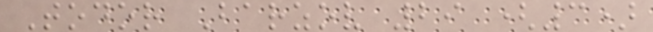Todor Barzov 29 (3)
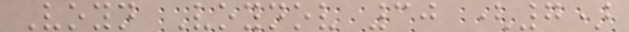Voyn Voynov 30 (7)
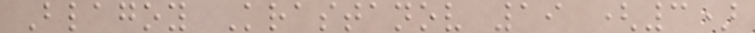Blagoy Krastanov 19 (3)
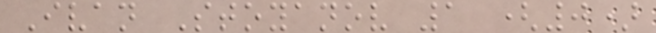Ivan Stoyanov 1 (0)
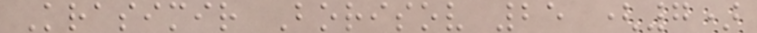Krasimir Borisov 25 (7)
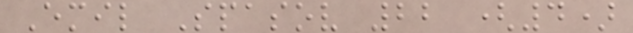Emil Spasov 22 (4)
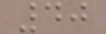40
